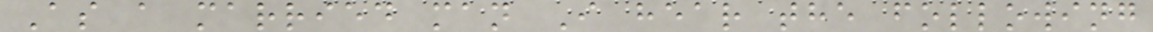As a married man I hear the following
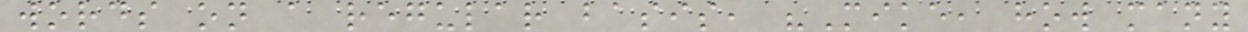words on a regular basis, "Mike, how many
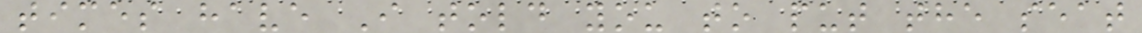times have I told you to put the seat
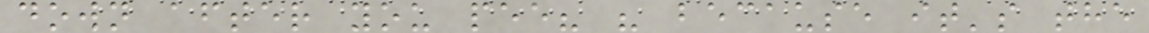down after you pee? " because it's the
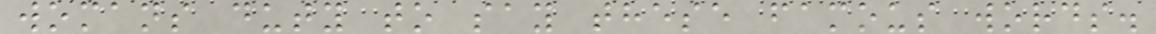womans duty to say these famous words.
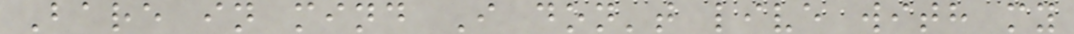Bare in mind I don't live with my
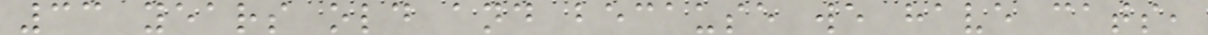33 years old and because we have cats,
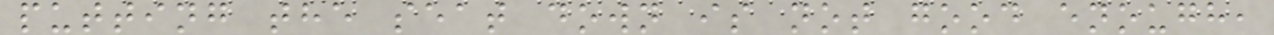putting the seat down is not good enough,
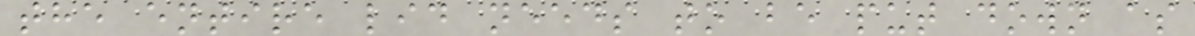the entire lid needs to be put down as
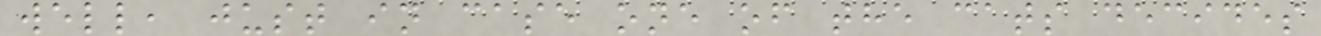well, just in case one of the cats decides
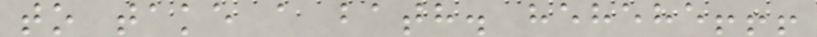to take a bath. hehehe!!!
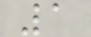1
